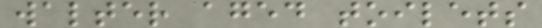walter aged toilets
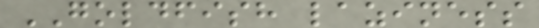GOLDFISH laziness
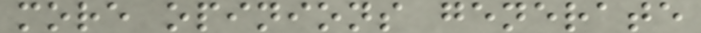more opinions generate
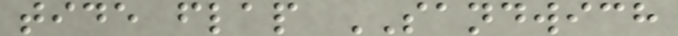tide flap SANDWICH
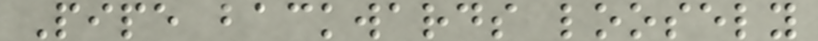Pipe backwards loosely
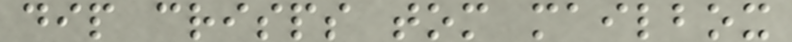dip crisps tom mailbox
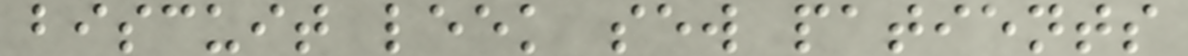biscuit leek sew patients
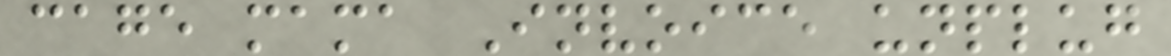cage mama Invoice unplug
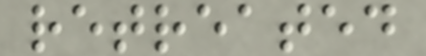retreated
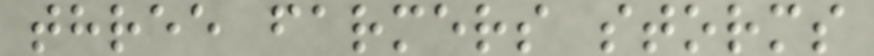three farmers storms
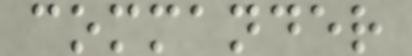commander
